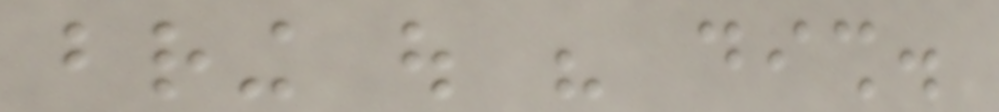bring out his dish.
